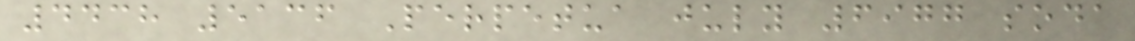4438 5136 Perpetua july 6977 soda
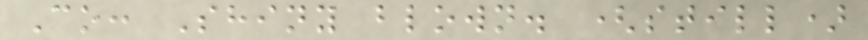Co: Shiny blown. (still)
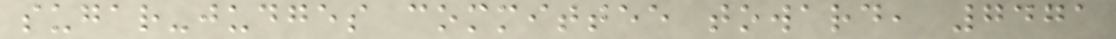sugar-judges committee toward, 7471
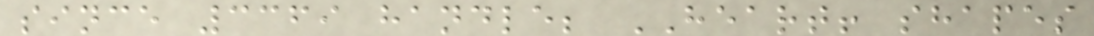since 3369 handle; HEART! shapes
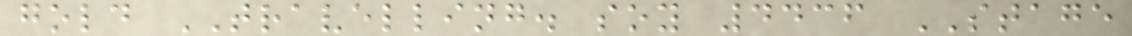gold TRAVELLING. soy 4436 STAGE
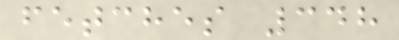fetches 348
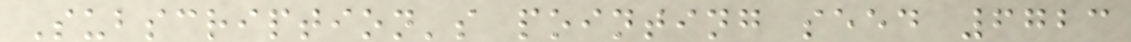Subscription's pointing seed 6723
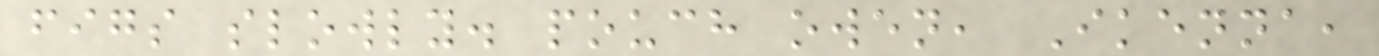figs slowly. pouch owen, Ikenna,
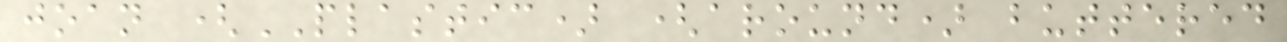joan (PLASTIC) (around) buttered
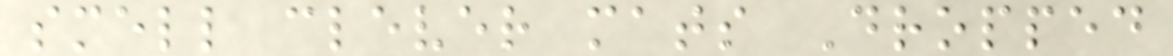smell clever mats Dropped
